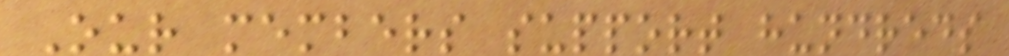Our members support hundreds
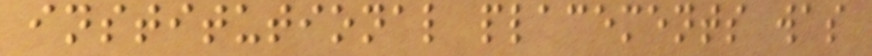institutional placements was
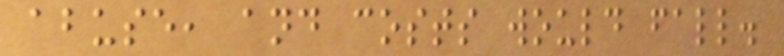abuse, and costs would fall.
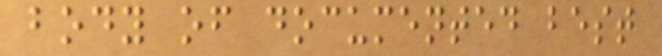body of documented best
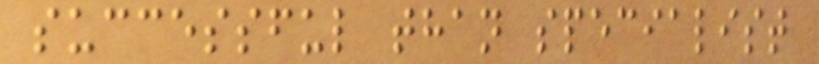successful than specialist
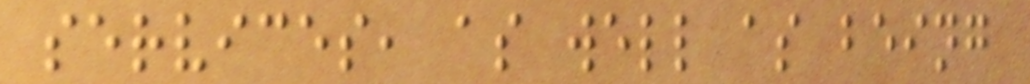services, as well as being
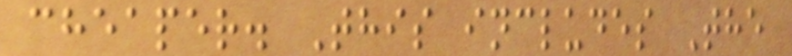cheaper. This includes The
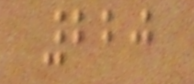220
